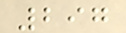297
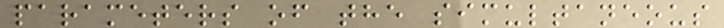parameters of the simultaneous
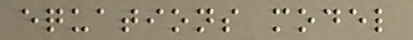equations model
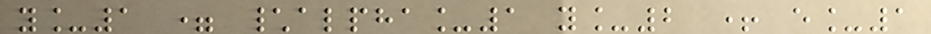y_1 = \alpha_1 y_2 + e_1
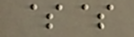$$
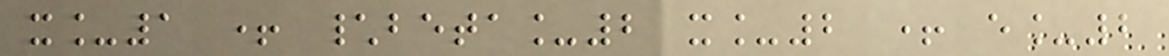x_1 + \beta_2 x_2 + e_2
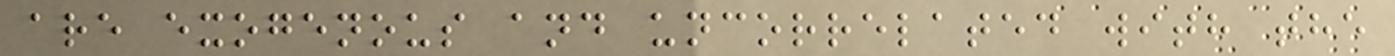are exogenous and uncorrelated with the
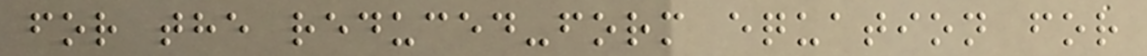for the reduced-form equation for
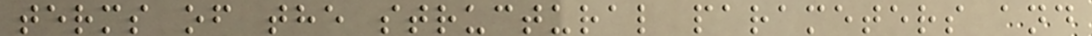terms of the structural parameters and
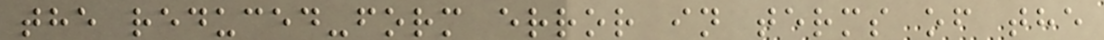the reduced-form error in terms of the
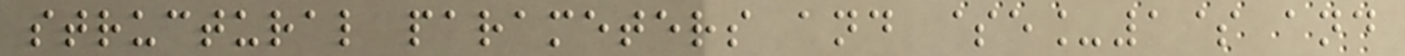structural parameters and $e_1$ and
